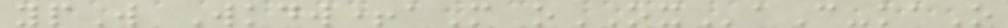ypW Wkdw+aM oOXaC-kaO
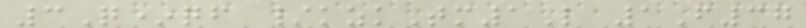3Q*qf /kzkTm1L 1F37
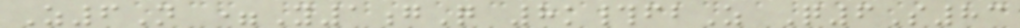Z6N =Y1gQ 8k#fbZ Q6S83
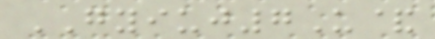GYIUJ7U&
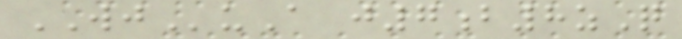WJuA j7b8zQ
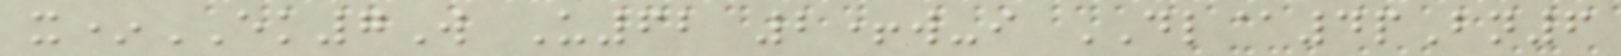x*EK7W U62 2+w-i DL@4pBn6
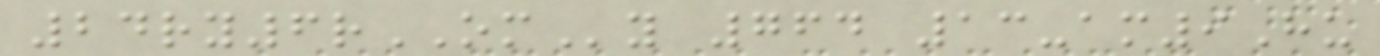24ry6rOMy 764 13-am9Hu
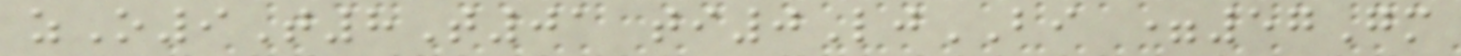zO9T8T01 ti0LjBI =57Gm
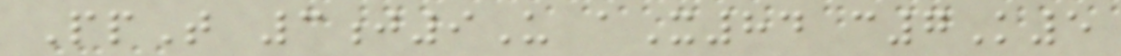PpT 3j9U aX84 c7K5
